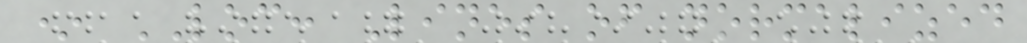* LOC: Lines of normalized
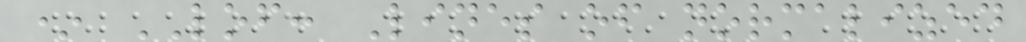* LOF: Lines of normalized
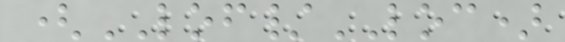(LOF/LOC)
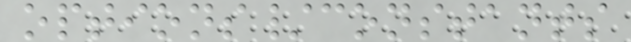options/constants
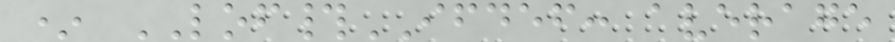* LOF#IFDEF: average
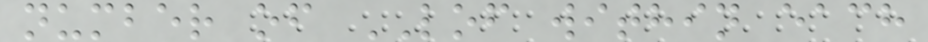number of LOF within each
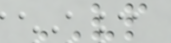VP
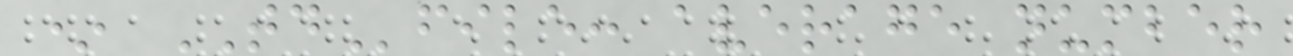* TDfile: average number
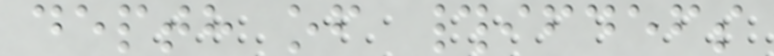depth of #ifdefs
